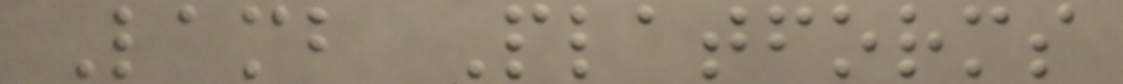Lamb Platforms
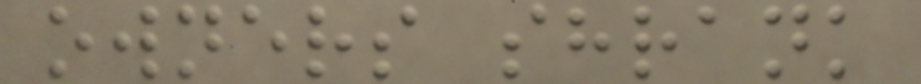owners shrank
